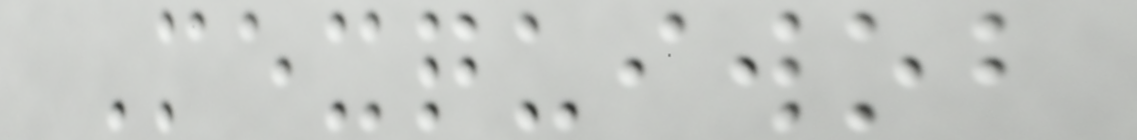Mexquiwob
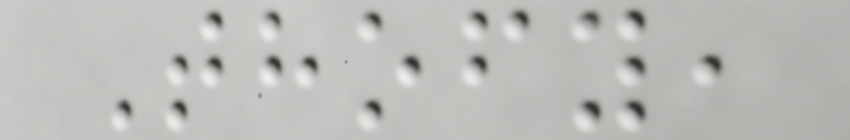Thofy,
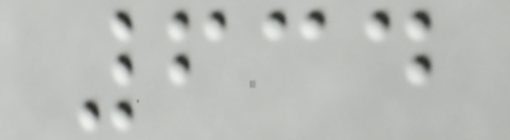634
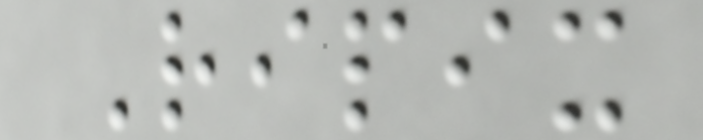Ripix
